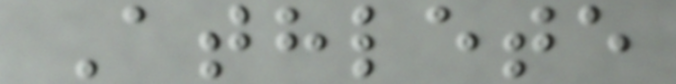Athlete
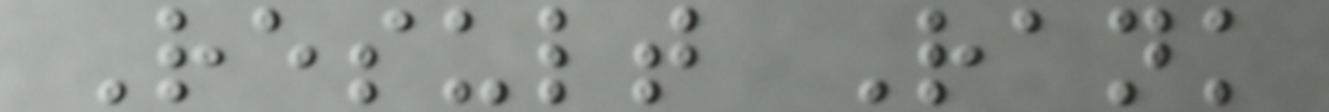Result Rank
